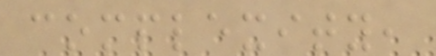complexity,
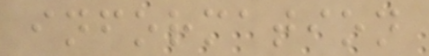information
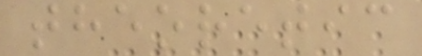theoretic
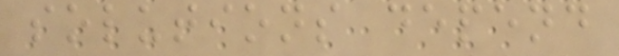solutions depend
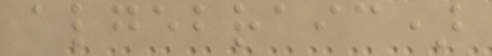algebraic)
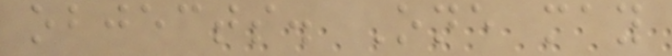objects. One may
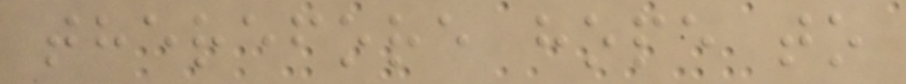therefore hope to
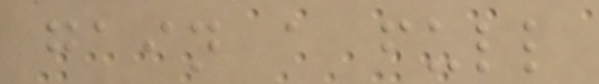gain a full
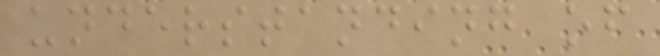understanding of
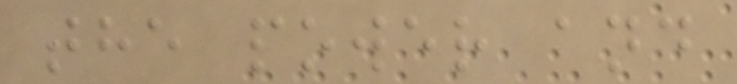the power and
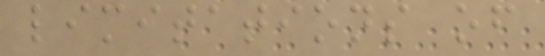limitations of
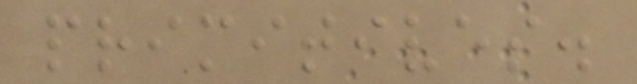primitives.
